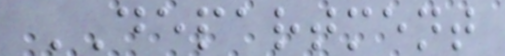DEPARTMENT
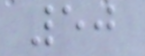50
